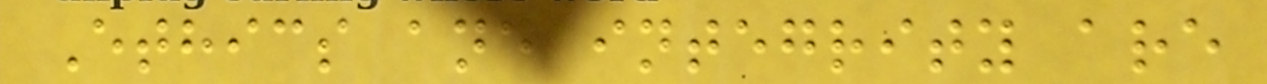Ethics and integrity are
